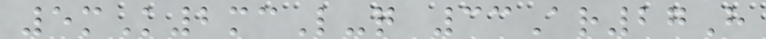5mK2mcL-q 33Ar27H
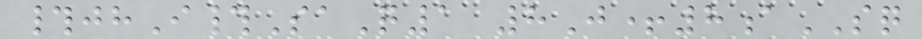#jhI#SaQ1 8J+8aSQ
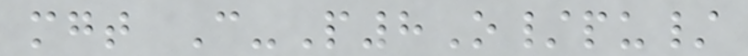mgt C-P8O/pu/
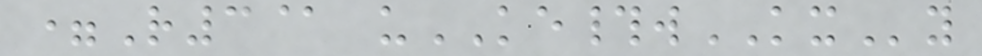=R3@ uKE#wKXy
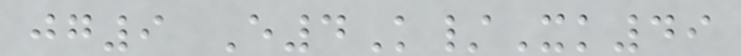jg9 E4K/Xk49
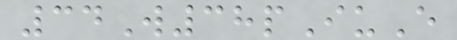34W38pIuE
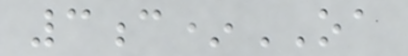3c*OA
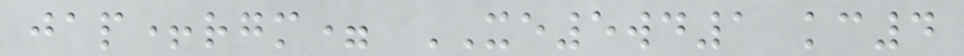jap+rgm= XE5wd1 kc4
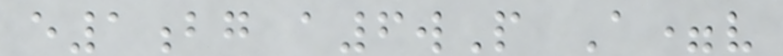e1bg a6wP A=v
